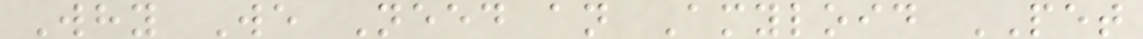Why We Need an Amyloid PET
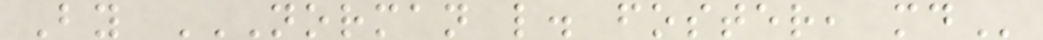By NORMAN L. FOSTER, MD
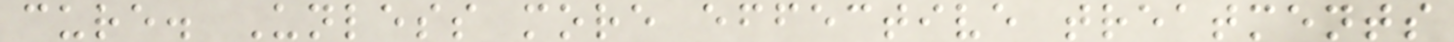cure. Unless more effective treatments
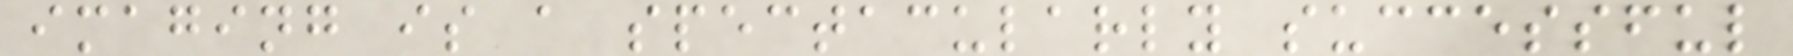imaging is a spectacularly successful
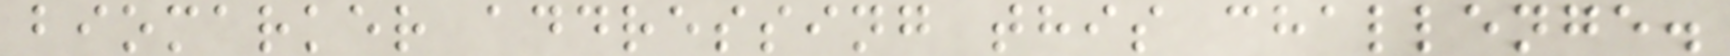biomarker addressing this challenge.
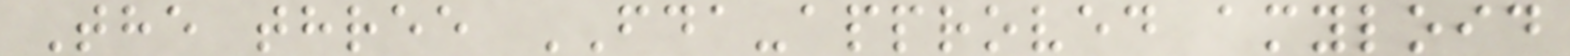The three FDA-approved amyloid
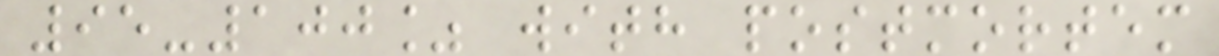95-100% with postmortem
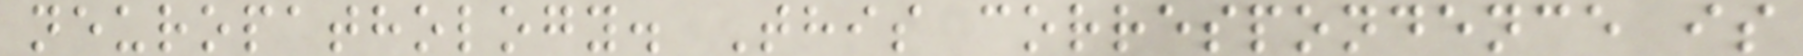neuropathology. This correspondence is
